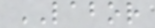LABOR
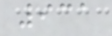931
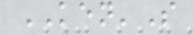KEN'S
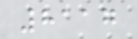8117
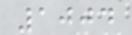1004
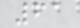61
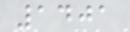1401
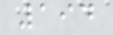194
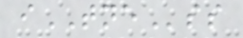iTNEss
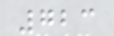723
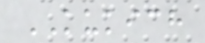KUKICH
